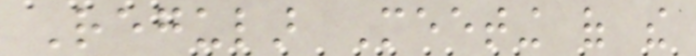Regular Meeting of the
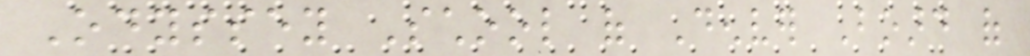Odyssey School of Denver Board of
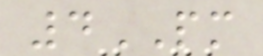4PM
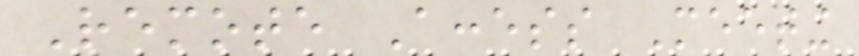Remote Access Meeting
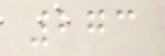273
